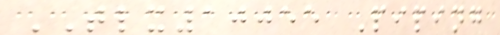TLX10055 Piping
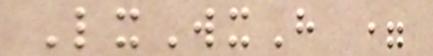LxWxH =
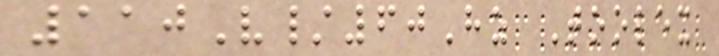110V/60Hz Toolex
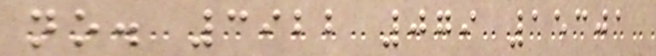no. 3922 079 15301
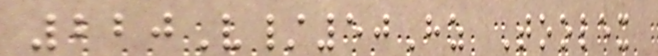220V/50Hz Toolex
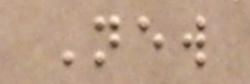New
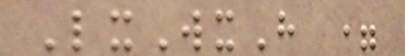LxWxH =
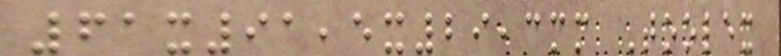61x91,5x29,3mm Toolex
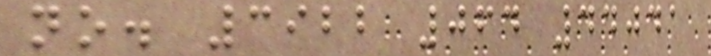no. 3922 064 44041
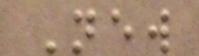New
